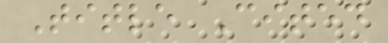Title Cited
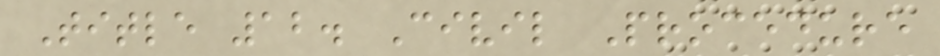Title 12. Civil Procedure
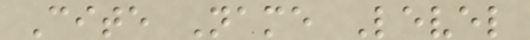Cite Name Level
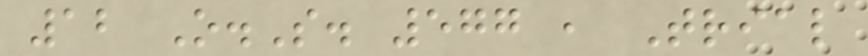12 O.S. 577 , Trial
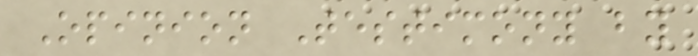Opinion Testimony by
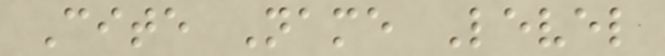Cite Name Level
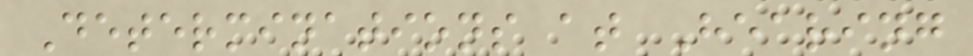Determinations at Hearing
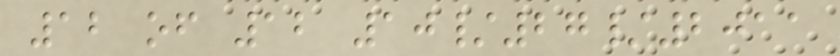12 of 12 10/27/2011
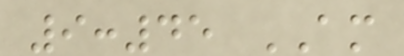9:45 AM
